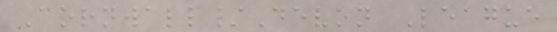Cornwall/Devon League
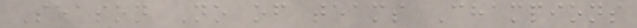Season No of teams Champions
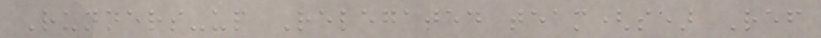Runners-up Relegated team(s) Ref
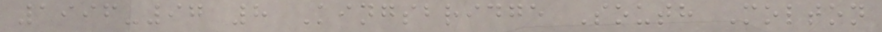1996-97 8 Kingsbridge South Molton
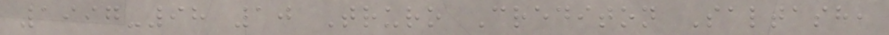1997-98 10 Truro Crediton Saltash,
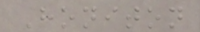Honiton
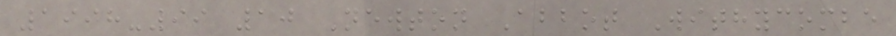1998-99 10 Newton Abbot Withycombe
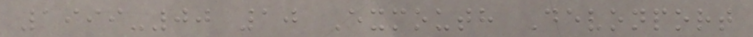1999-00 10 Exmouth Devonport
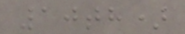10th)
